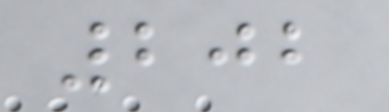202
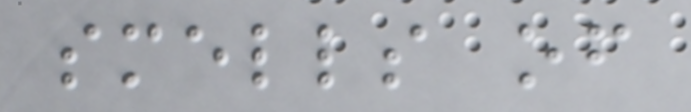smells of
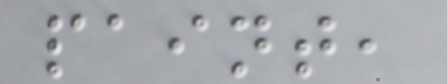paint,
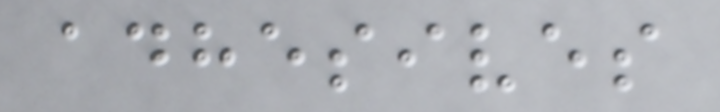adhesives
